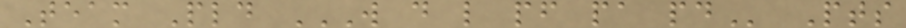Team Pld W D L PF PA PD Pts
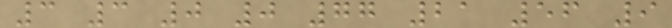3 3 0 0 77 21 56 9
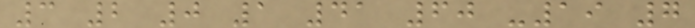3 2 0 1 41 60 -19 7
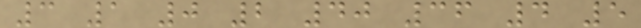3 1 0 2 40 36 4 5
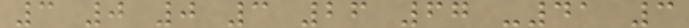3 0 0 3 26 67 -41 3
